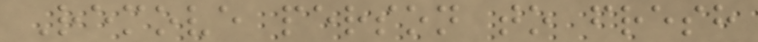Remove person to fresh
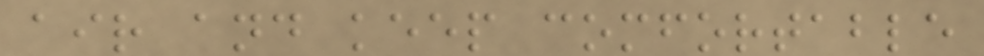air and keep comfortable
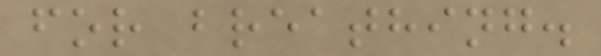for breathing.
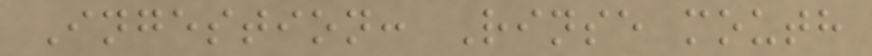Ingestion: Rinse mouth
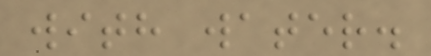with water.
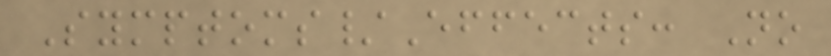Symptoms/Effects: No
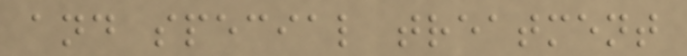and special treatment
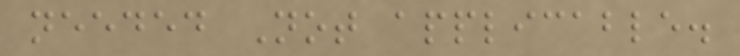needed Not applicable.
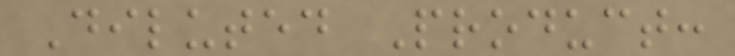Diluted Product:
